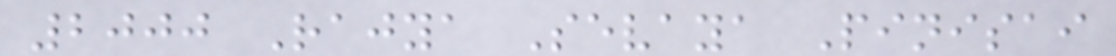2000 Rajya Sevaya Pinisai
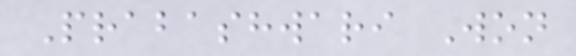Prabashwari Won
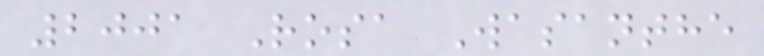2001 Rosa Wasanthe
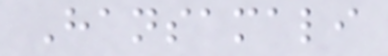Hansamali
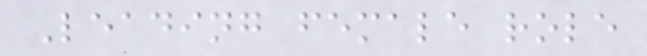Leading female role
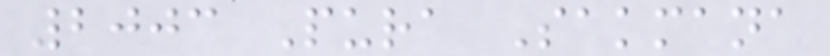2003 Pura Sakmana
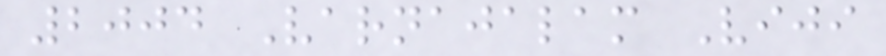2004 Varnajalam Viji
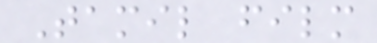Tamil film
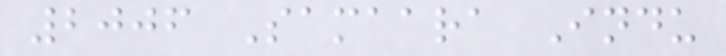2006 Samaara Indu
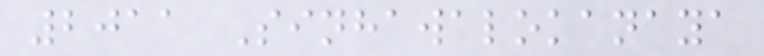2011 Sinhawalokanaya
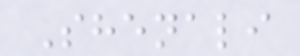Shenali
